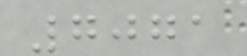7071
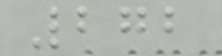272
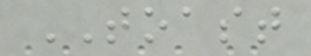TOAST
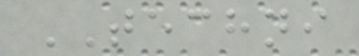TECHNI
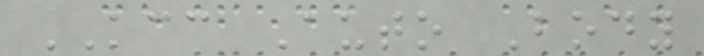KCC Auto Body
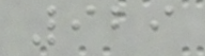929
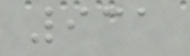931
